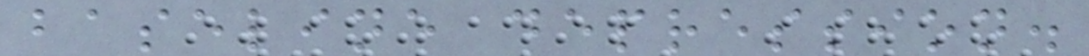baseline depression.
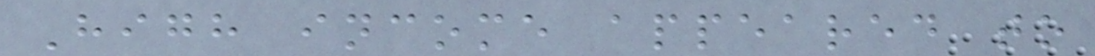High income appeared to
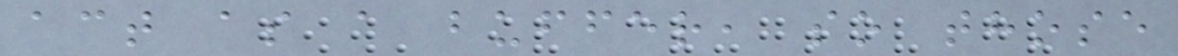act as a buffer, so those
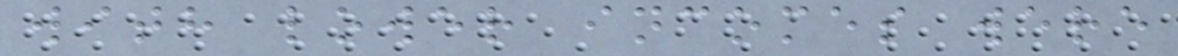with lower incomes were
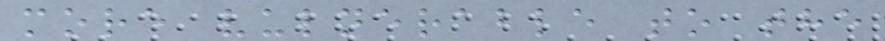more vulnerable to the
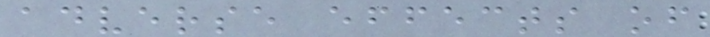adverse effects of
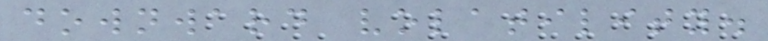downward volatility.
